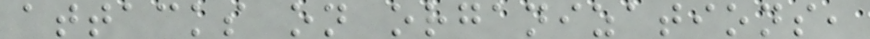attacks on organizations,
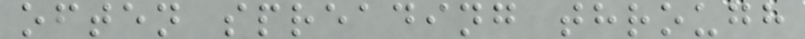often spreading through
